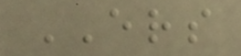ERS
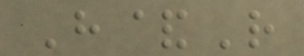H&R
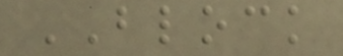BLOCK
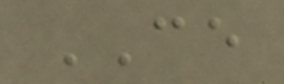CE
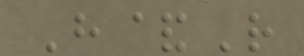H&R
